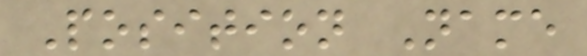Position Name
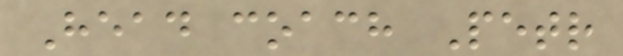Head coach Petr
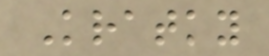Kratky
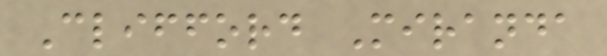Clifford Miranda
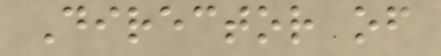Director of
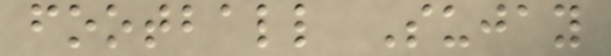football Sujay
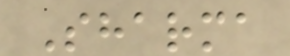Sharma
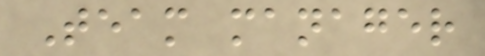Team manager
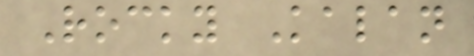Rocky Kalan
